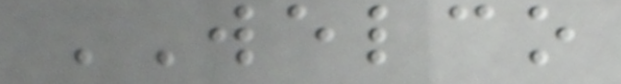WELCO
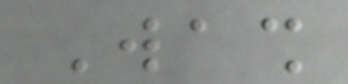Wash
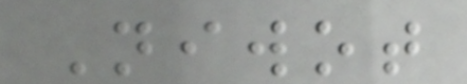Niwot
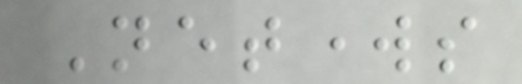Networks
